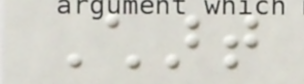Chart
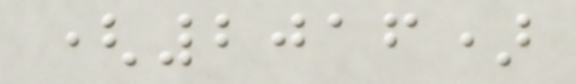(2016)
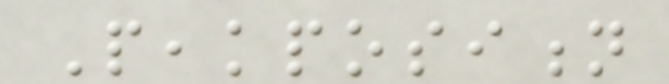Peakposition
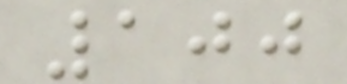100
